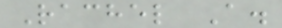Rachel A.
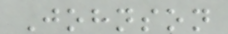Johnson
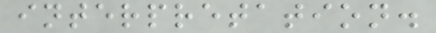interpretation.
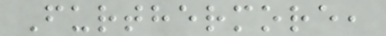Furthermore,
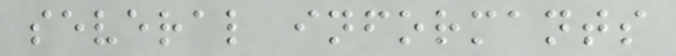several informants
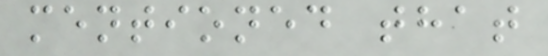mentioned that
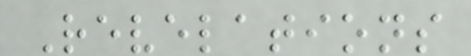Revelations
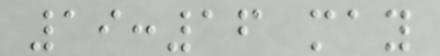19:16 may
